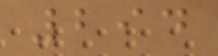294
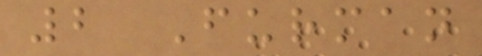2 Furman
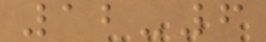12-6
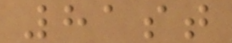81st
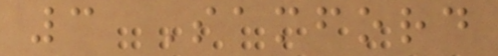3 Samford
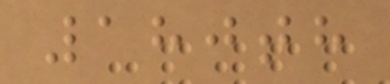180th
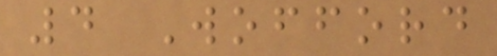4 Wofford
